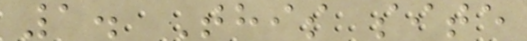1. This site
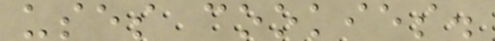uses cookies.
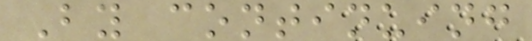By continuing
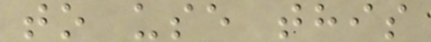to use this
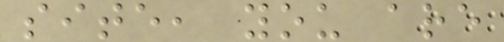site, you are
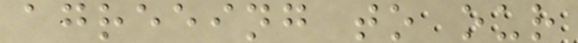agreeing to our
